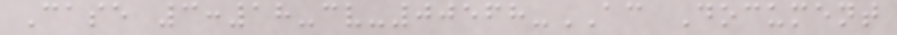Case 3:18-cv-00568-AC Document
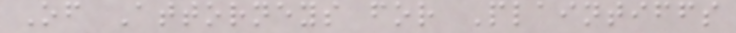Of Attorneys for Plaintiffs
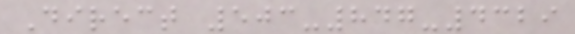Direct 503-847-4329
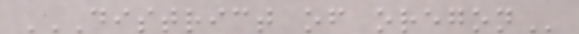DISTRICT OF OREGON
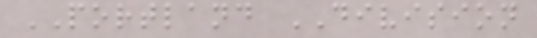PORTLAND DIVISION
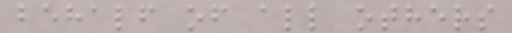behalf of all others
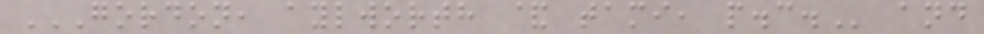GORDON, AYLWORTH & TAMI, P.C. and
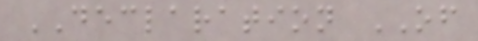DECLARATION OF
